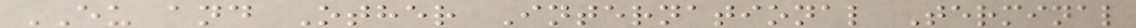EU and Other International Terminal
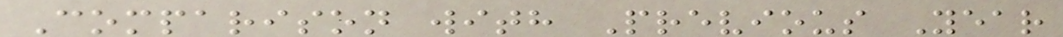Comparison with Previous Year
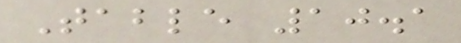Table 10.1
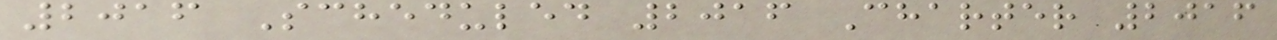2016 Scheduled 2016 Charter 2016
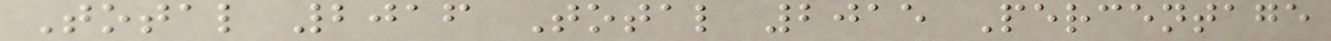Total 2016 Total 2015 Percentage
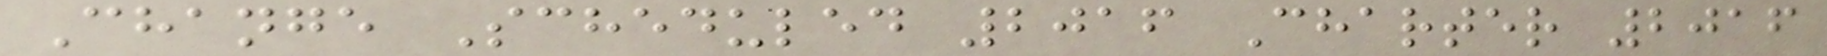Change Scheduled 2016 Charter 2016
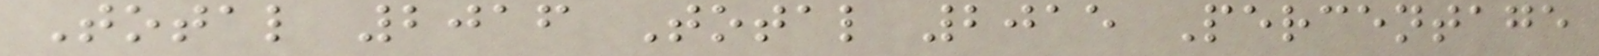Total 2016 Total 2015 Percentage
